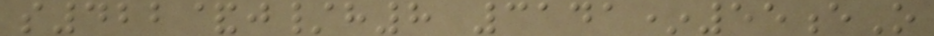s422&j/h8 3141*55eO
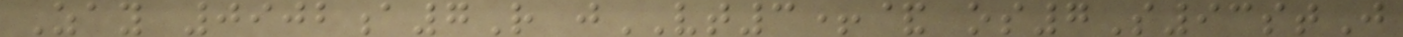Zay 0902a7R jVT3+& os7S93stJ
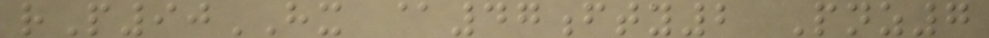rP90HX @47fty2 Pnz7
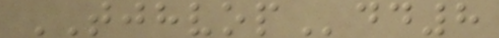TJHVOPdd8
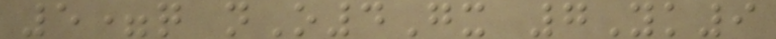5=q nO4Gx 7Yk9
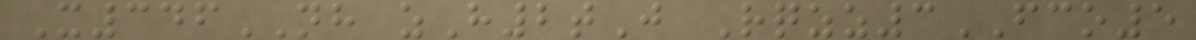X346NH zH2tJ Rqzz3FCO5
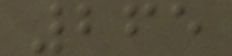265
